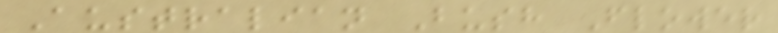Australian Bush Flower
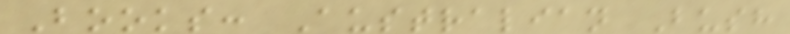Books: Australian Bush
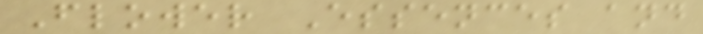Flower Essences and
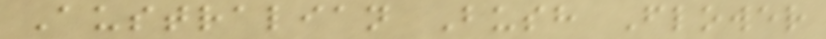Australian Bush Flower
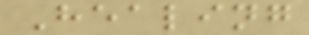Healing
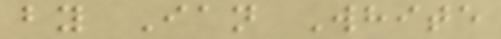by Ian White
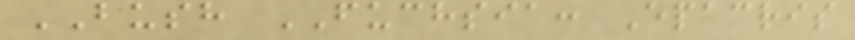BUSH FUCHSIA: Epacris
